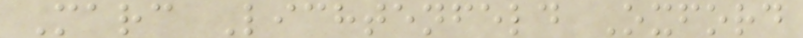Marc Lichtenfeld Oxford
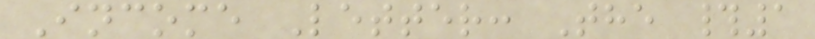Income Letter: The #1
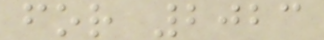for 2023
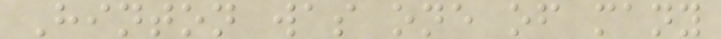Hinton was one of many
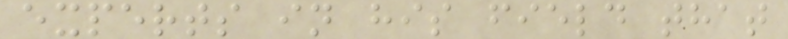experts in his field that
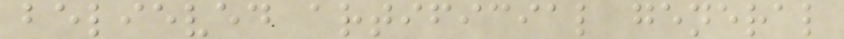believed artificial general
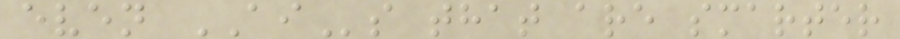even AIs that are smarter
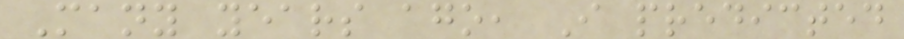Many years ago, I predicted
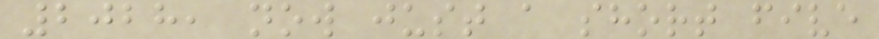2028, now just a short five
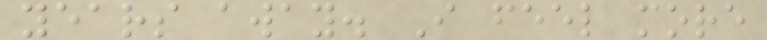years away. I feel more
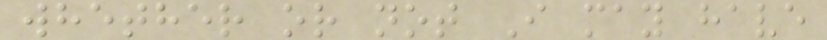whether or not I may have
